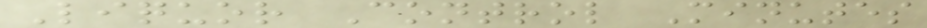Liquor Control Minutes
